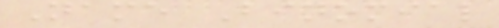Name Binomial
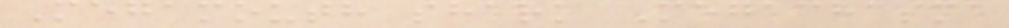Megamouth shark Megachasma
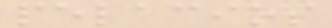pelacios
